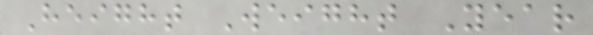Height Weight Year
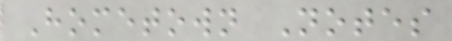Hometown Notes
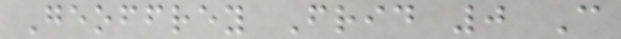Geoffrey Frid 0 C
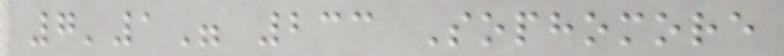7'1" 233 Sophomore
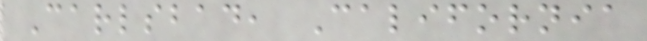Carlsbad, California
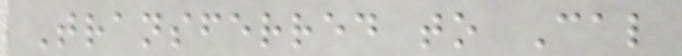Transferred to Cal
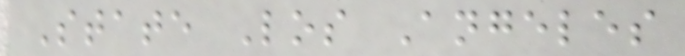State Los Angeles
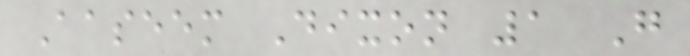Aaseem Dixon 1 G
